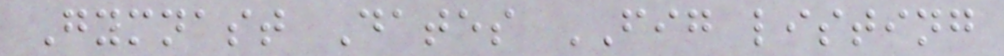Gymnast Dates FIG listing
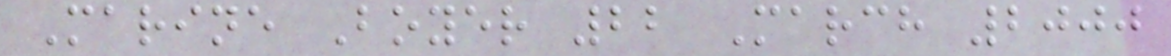Marine Boyer 22 March 2000
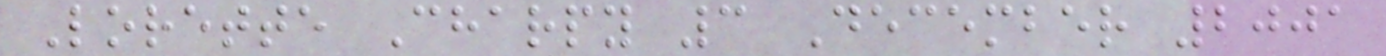Lorette Charpy 3 December 2001
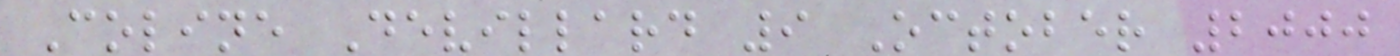Coline Devillard 9 October 2000
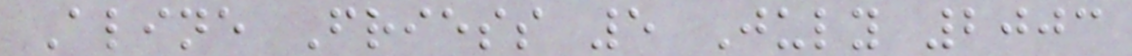Aline Friess 5 July 2003
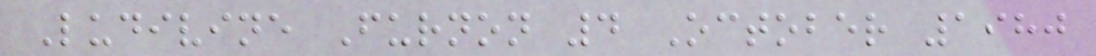Ludivine Furnon 4 October 1980
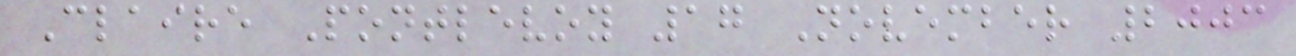Claire Pontlevoy 17 November 2003
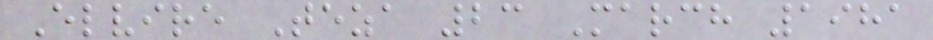Elvire Teza 23 March 1981
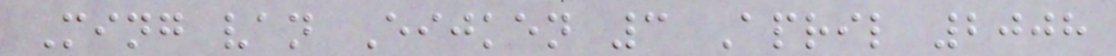Ming van Eijken 3 April 2008
